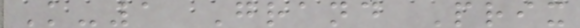K-1 Grand Prix
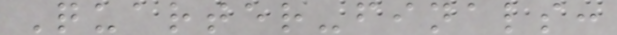Quarter-finals:
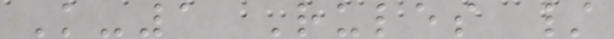K-1 Rules /
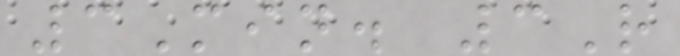3Min. 3R
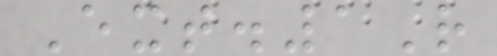Ext.1R
